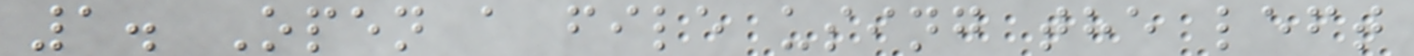1. Open a file using the left
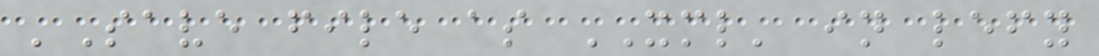'Save file as XML' in lefy
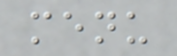menu
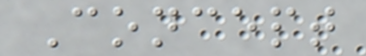Concept
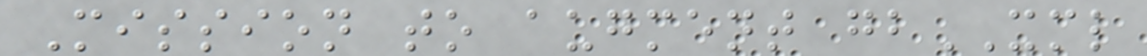Mission to augment gbXML
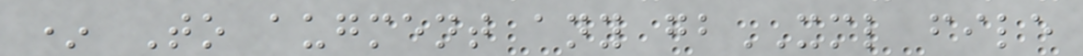* To augment any gbXML file
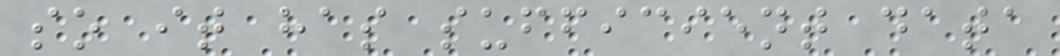so it has sufficient data
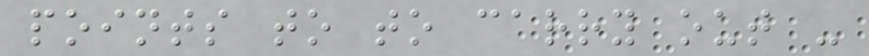points to to carry out -
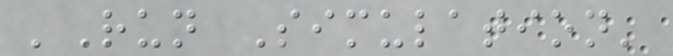'Run Simulation'
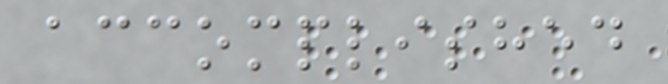accomplished
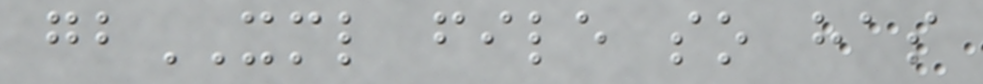gbXML file so has
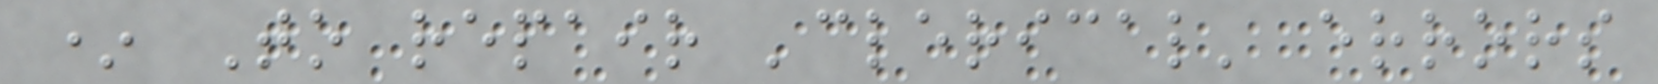* To repair 'clerical' errors
